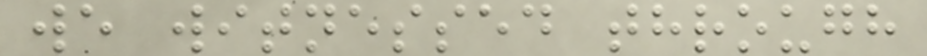we witnessed through
